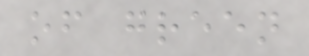of green
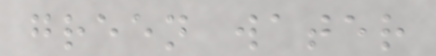green water
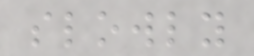slowly
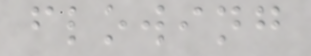flowing
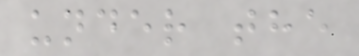under the
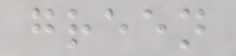green
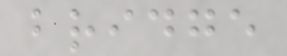bridge
